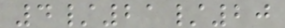4/21/20
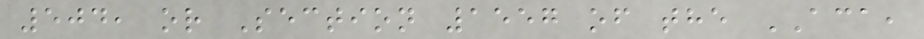504, or Section 1557 of the ACA,
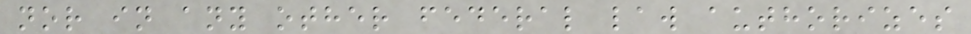nor in any other federal law authorizes
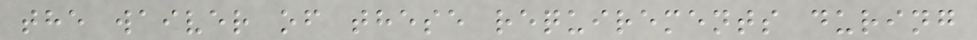the waiver of these requirements during
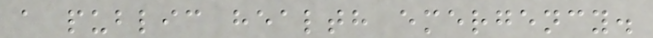a public health emergency.
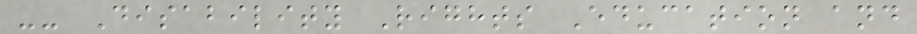-- Disability Rights Education and
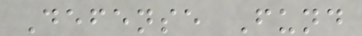Defense Fund
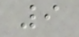9
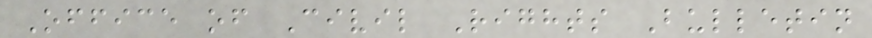Office of Civil Rights Bulletin
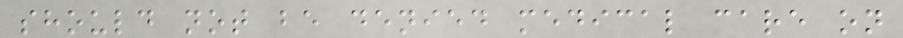should not be denied medical care on
